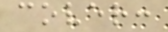cover:
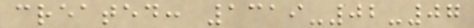created: 1319-02-07
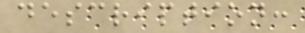description:
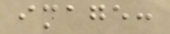image:
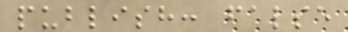publish: false
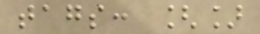tags: []
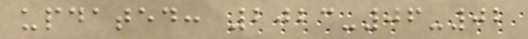updated: 2023-06-02
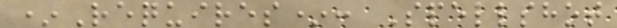*Requires*: Spellshot
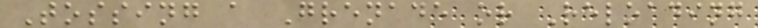Tossing a Grenade or Reloading
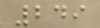249
